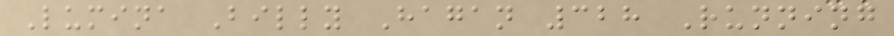Lumina Billy Hagan 328 Running
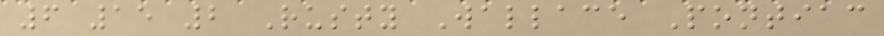6 15 2 Rusty Wallace Pontiac
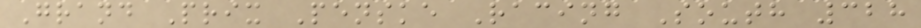Grand Prix Penske Racing South 328
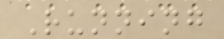Running
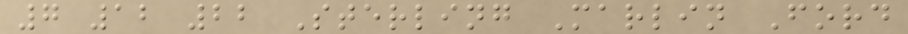7 12 22 Sterling Marlin Ford
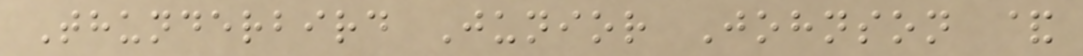Thunderbird Junior Johnson &
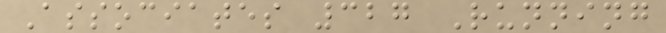Associates 327 Running
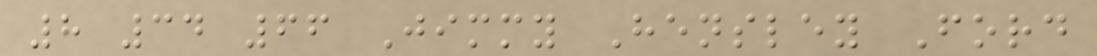8 34 66 Jimmy Hensley Ford
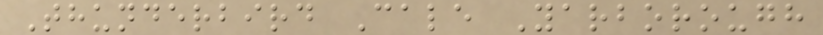Thunderbird Cale Yarborough
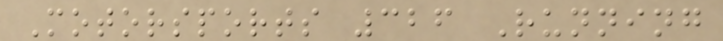Motorsports 326 Running
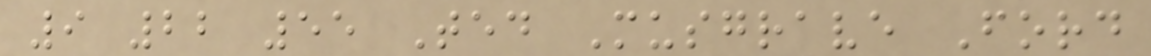9 22 55 Ted Musgrave Ford
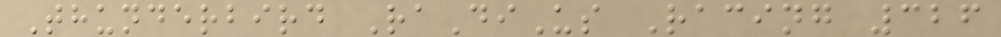Thunderbird RaDiUs Racing 326
